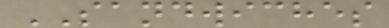SANDWICHES
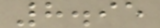8.95
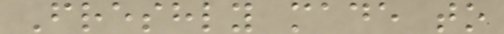Freshly made to
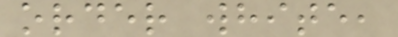order white,
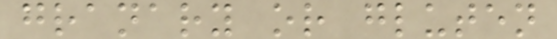granary or gluten
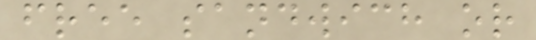free sandwich or
